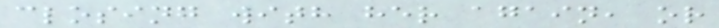closing with her again, or
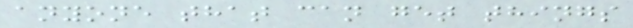anyone that can get things
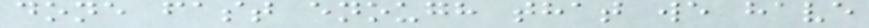done fast enough that we have
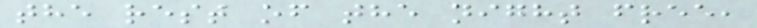the rest of the night free,
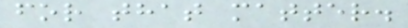for that matter.
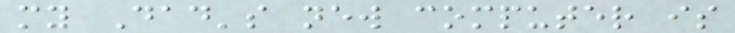my Dad's new computer is
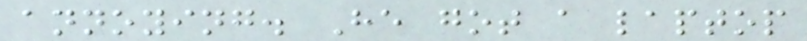annoying. He got a laptop
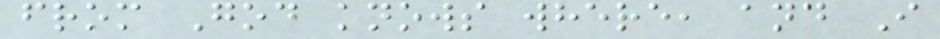from God knows where, and I
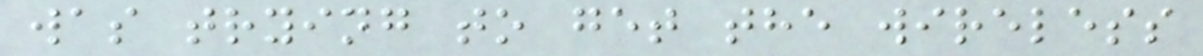was trying to get the wireless
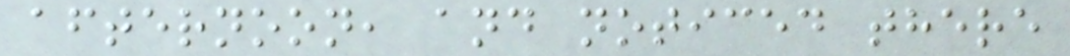afternoon, and noticed there
